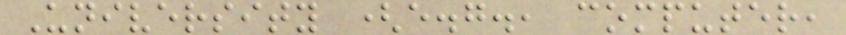University (e.g., computer,
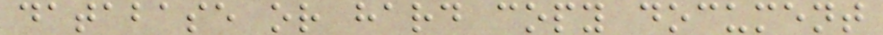database or hard copy document
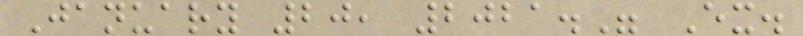January 20, 2021." Ex.
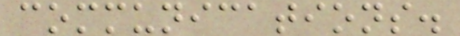communications.
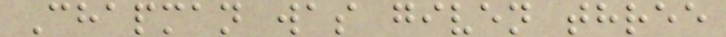Chapman was given three
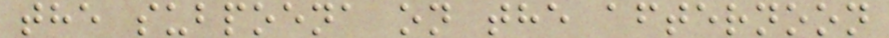the subpoena on the afternoon
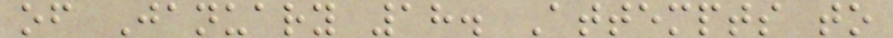of January 18. Attempts to
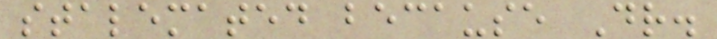stalemated because Dr.
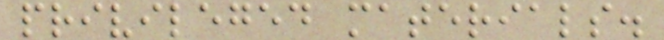privileged materials.
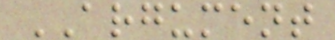ARGUMENT
